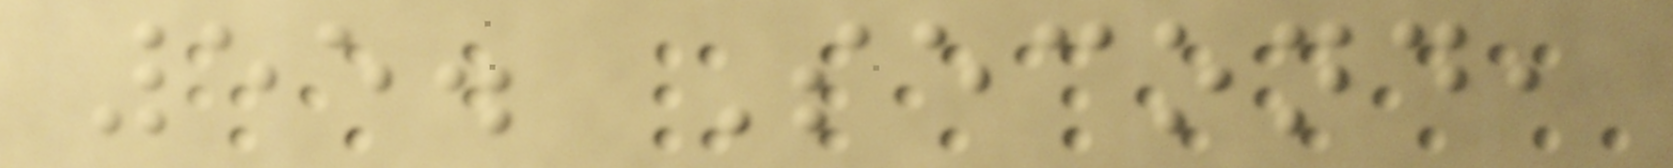55. Second,
